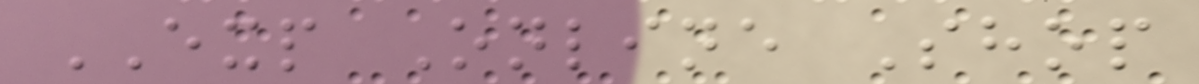EXP Online Shop
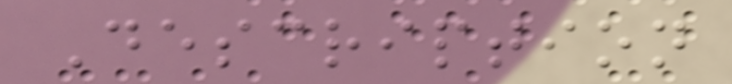Description
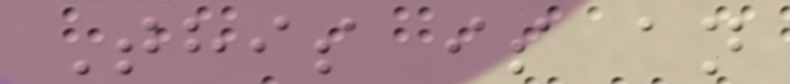This is an
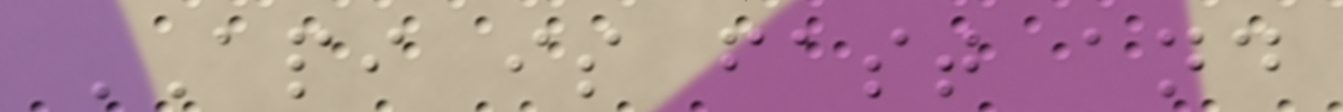API is fast and
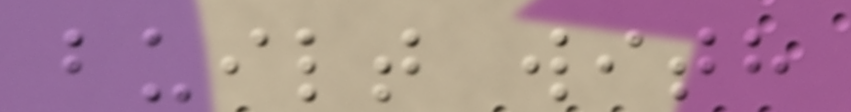built with
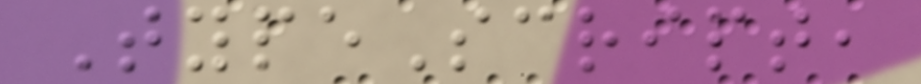TypeScript,
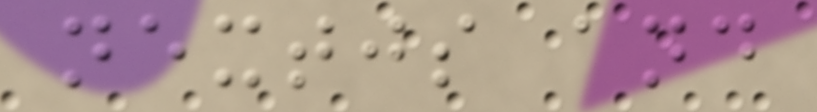nextjs and
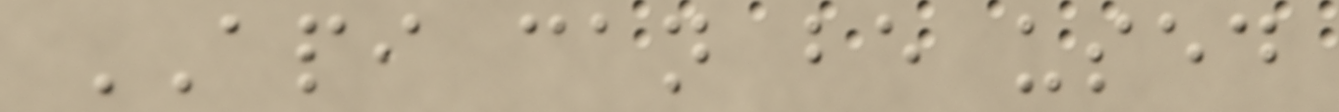API can be used
